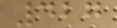427
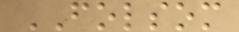FOLSOM
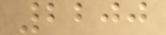2200
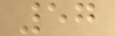57
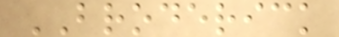BRODERICK
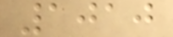1010
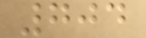704
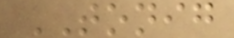TONIG
